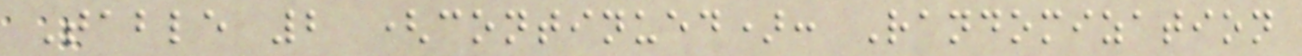Table 2 (continued): Randomization
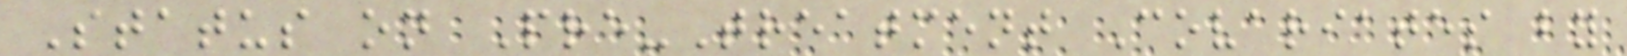Status on Pre-Treatment Covariates by
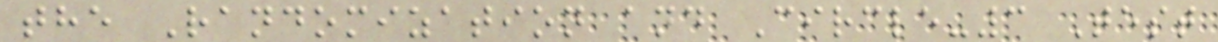the Randomization and Circle-3 Test
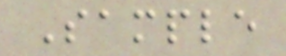Sample
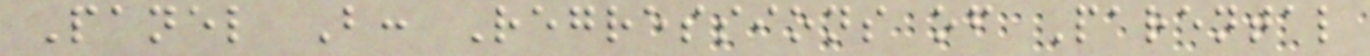Panel B: Regressions of Parental
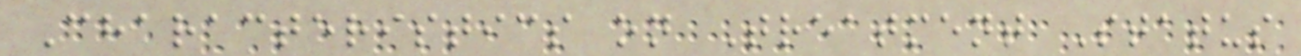Characteristics on Treatment Status
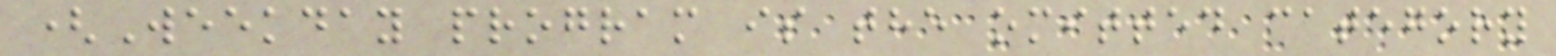(Weekday program is the omitted category
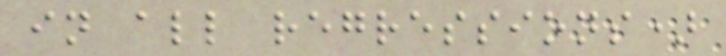in all regressions)
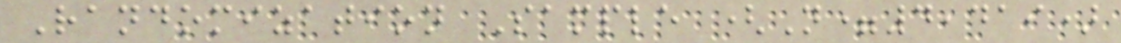Randomization Sample (N=4,419)
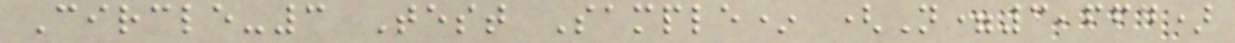Circle-3 Test Sample* (N=3,664)
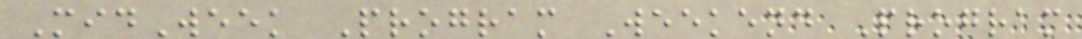MidWeek Program Weekend Program
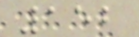152
